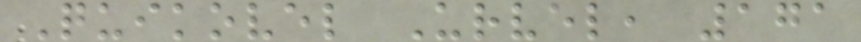Quikovel Urvel, 171
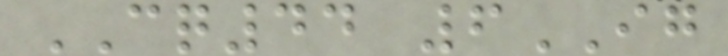CQ44 6IG
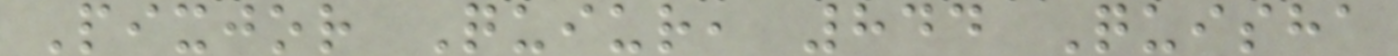Pixjor Quiur, 844 Quisha
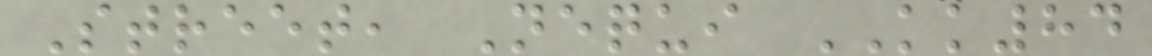Street, Nequi KK84
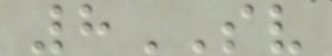8SV
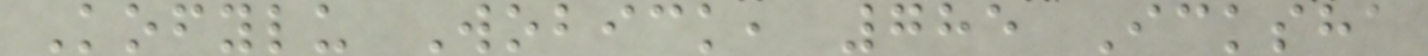Kofylu Wobick, 785 Icksha
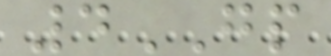4GP
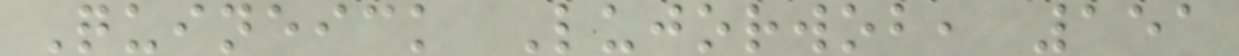Quineick Lujorwob, 151
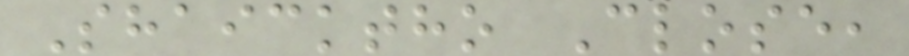Shaicktho Close,
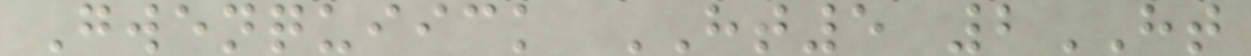Gwenquiick HT5 2HT
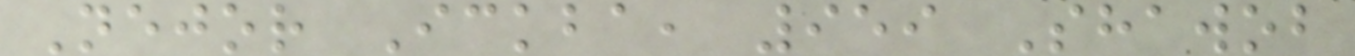Nejor Ickba, 959 Shawob
